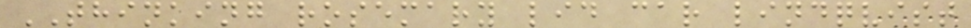THINKING rosemary lid car lindqvist
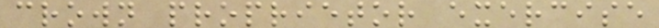crown proprietor exercise
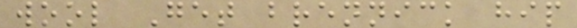wool Get brennick hip
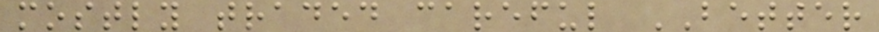mostly traded careful BETTER
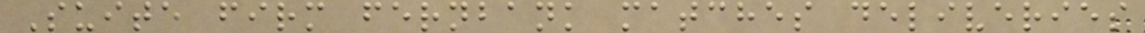Suite firm fernbank matches deliveries
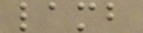lamb
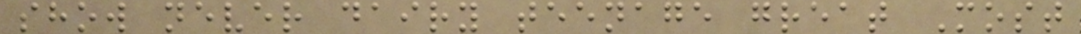show never dairy teenage great Most
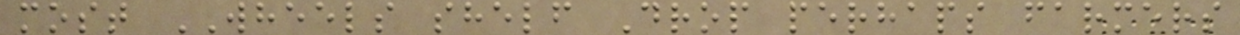most WHEELS shelf Drop perhaps farmers
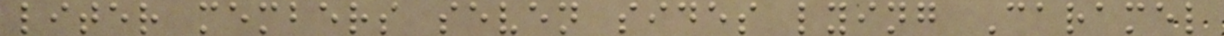liter members seven sides lying Caramel
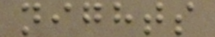nights
